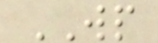WP
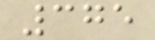375
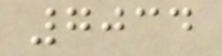7034
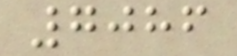7086
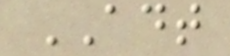ADT
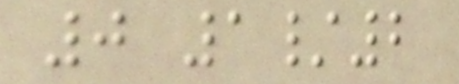0 1/2
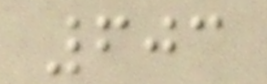603
